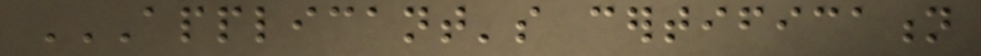APPLICANT'S CERTIFICATION
